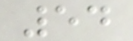54
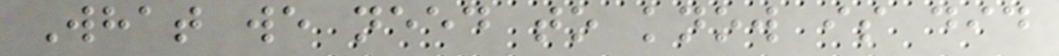What we need to know is did
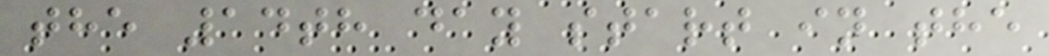the 14th day start in the
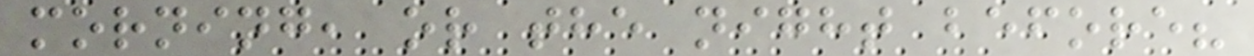morning, or the night before?
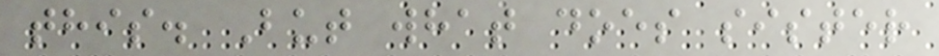this. But what does sister
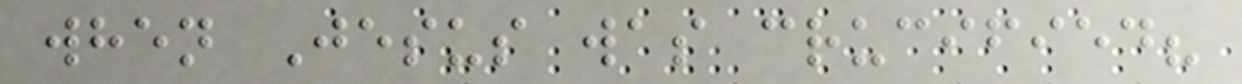when Jesus was crucified?
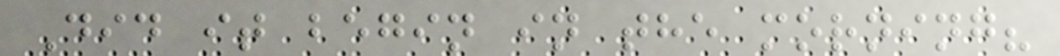Did it begin in the morning?
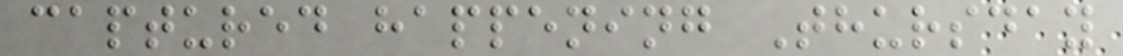captured happening Thursday
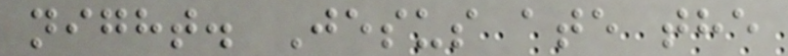night. Jesus ate the
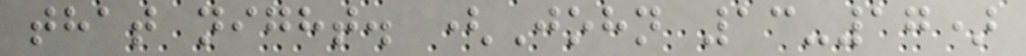that night. (John 13-17)
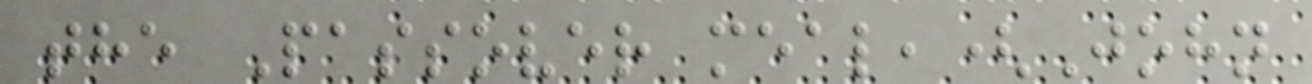the Passover meal,(John
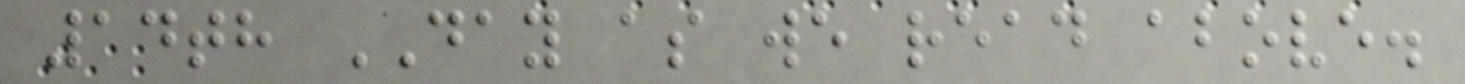14th DAY as we read above.
